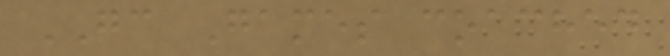GC Games coached
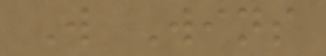W Wins
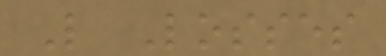L Losses
